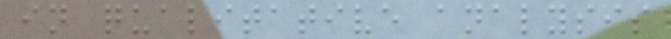in qualitative analysis
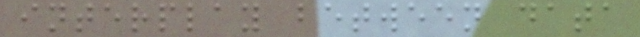interplay between data
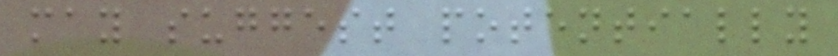may suggest potentially
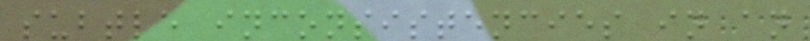subtle inconsistencies in an
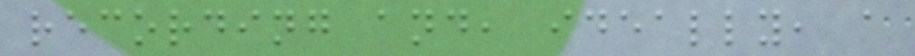recording and, ideally, a
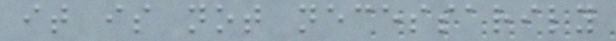it is not necessarily
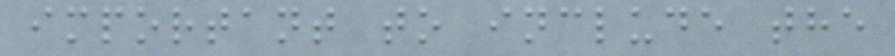important to include the
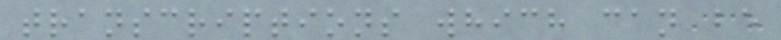transcriptions which can be
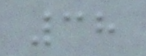38
